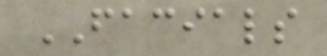FACIALS
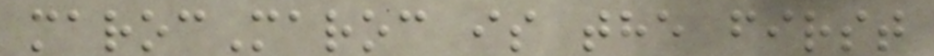marocMaroc is the first
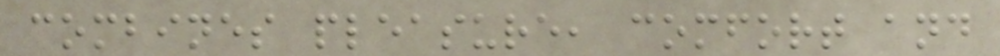combines pleasure, comfort and
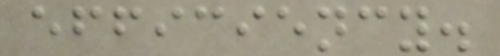efficiency.
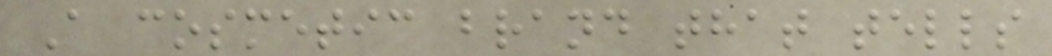A cosmetic brand that tells
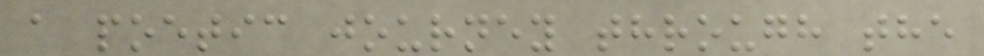a poetic journey through the
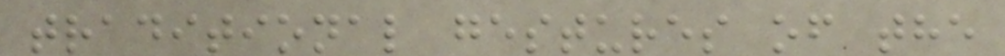traditional gestures of the
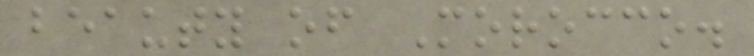beauty of Morocco.
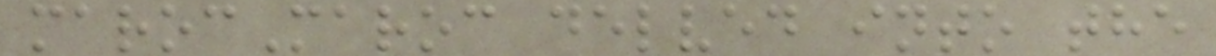marocMaroc delved into the
